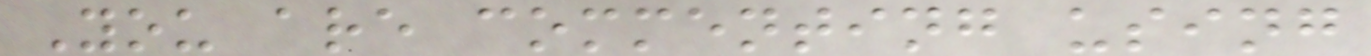You are commenting using
